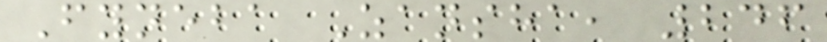Fyneba Zansha, 246
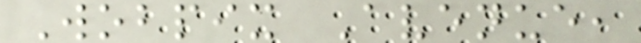Wobpix Avenue,
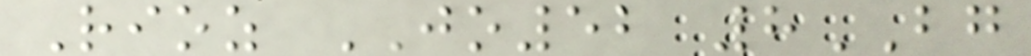Rioz JO52 8BG
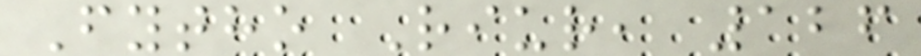Fytho Riur, 126
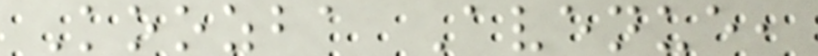Koozba Avenue,
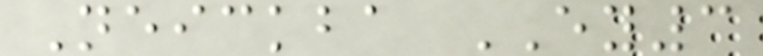Neickba EY3
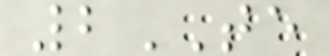2TE
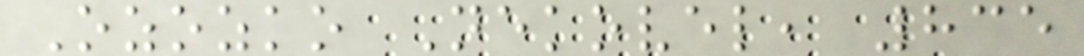Ozozko Nekovel, 835
